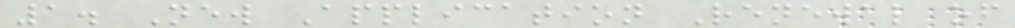1. New Application Renewal of
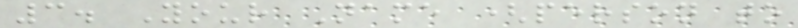3. Your Name (person to
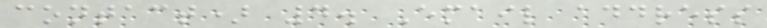contact) 4. Email address
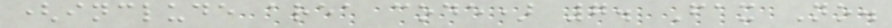(include area code) 7. Fax No.
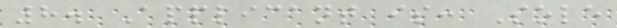8. Applicant is: Sole
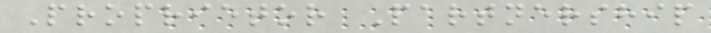Proprietor Partnership
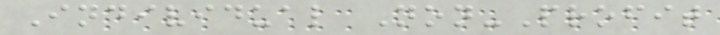Individual Non-Profit
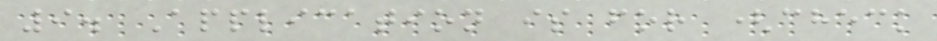9. Application is for (check
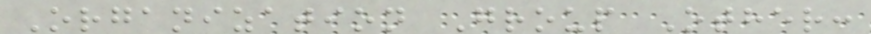Organization Group Other:
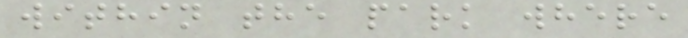within the park where
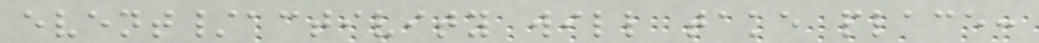event/activity will take place:
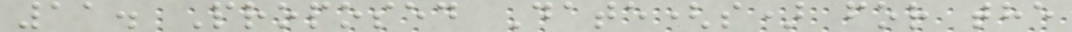11. Proposed Date(s) for the
